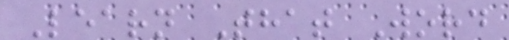Learn That Word
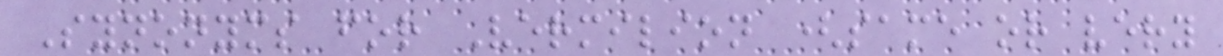Synonyms for Vermilion (same or very
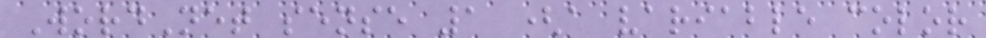WordNet sense 1 (a variable color
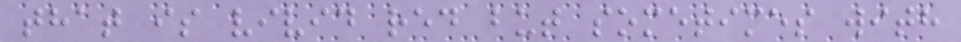that is vivid red but sometimes with
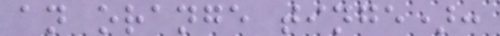an orange tinge):
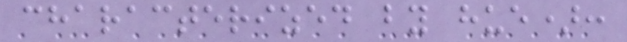characterized by hue):
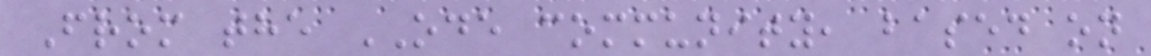From the ODE community, based on
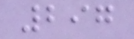297
